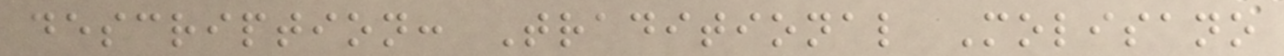description: Traditional Molisano
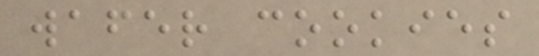wafer cookies
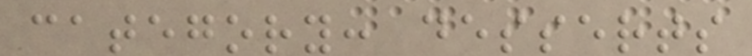category: desserts
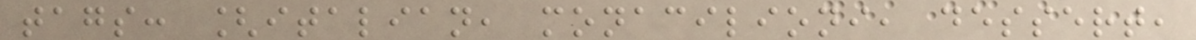tags: [italian, monacilioni, dessert,
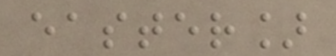easter]
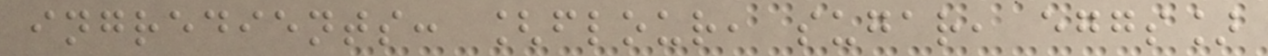ingredients: [flour, sugar, eggs]
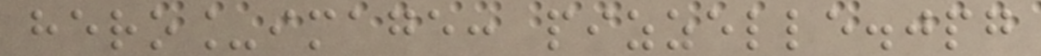hero_image: pizzelle.jpg
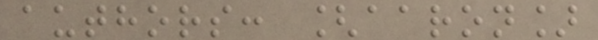authors: [aaron]
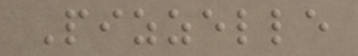Pizzelle
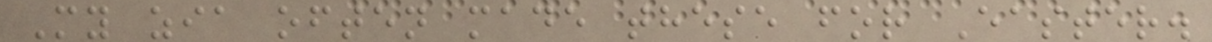My zia often made these for Easter.
